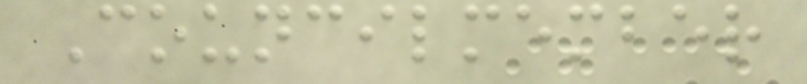Councilmember
